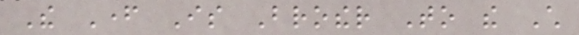The Father Is Brother To the Child
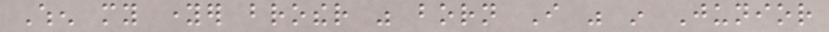When my younger brother was born I was in Junior
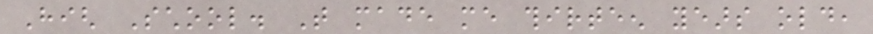High School. That made me thirteen years old,
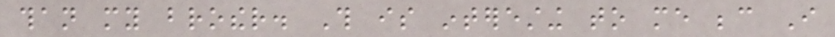than my brother. This is interesting to me because I
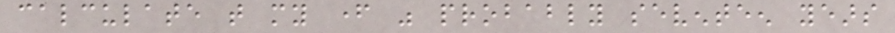calculate that my father was probably seventeen years
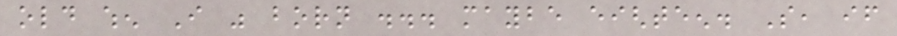old when I was born ... maybe eighteen. So, if
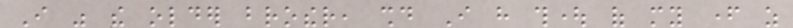I was the older brother, should I have thought of my father as
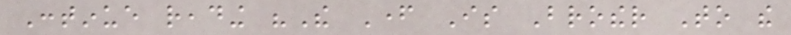Continue reading "The Father Is Brother To the
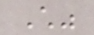Child"
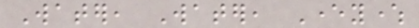Water, Water, Everywhere
